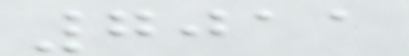7011
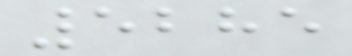5285
